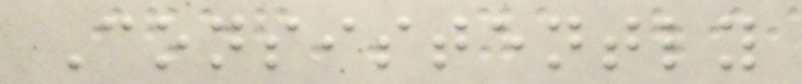Consistently
